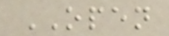OPEN
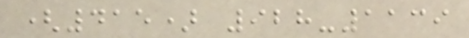(415) 928-1139
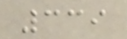339
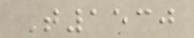T1530
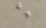e
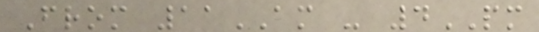From 11AM - 4PM
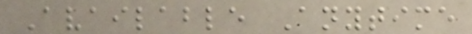Available Anytime
